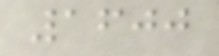1600
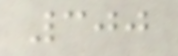300
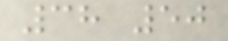38 50
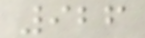926
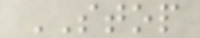STOP
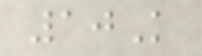10K
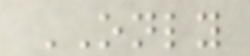ONLY
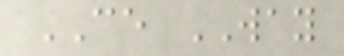CE WAY
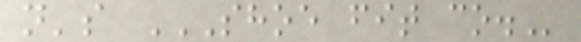n's SHOE FIT CO.
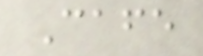Cafe
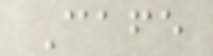Cafe
